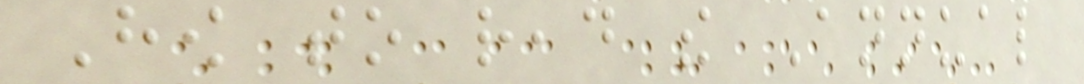How to read the Annual
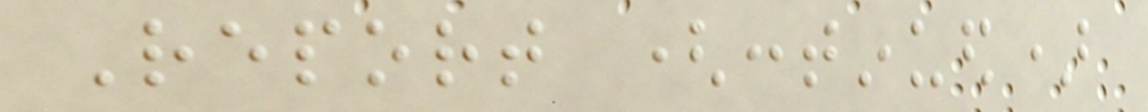Report (continued)
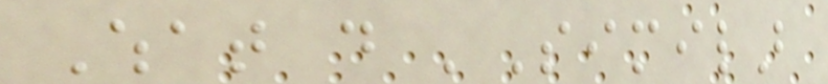What do 'Similar
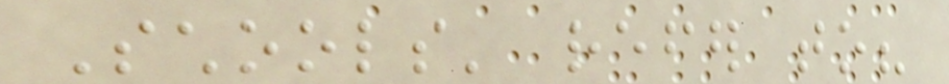Schools' refer to?
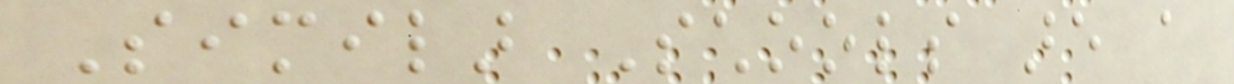Similar Schools are a
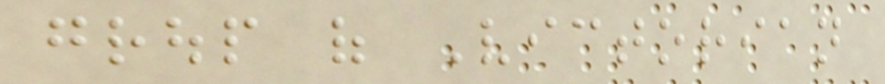group of Victorian
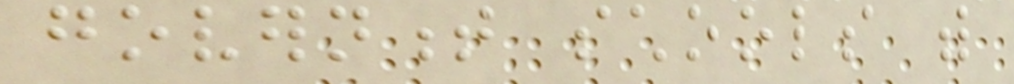government schools with
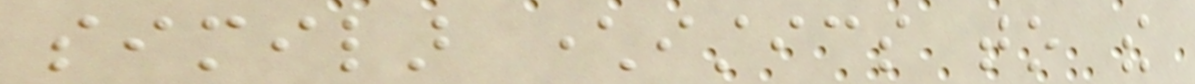similar characteristics to the
